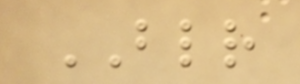BLR
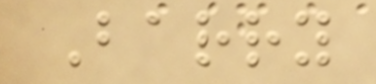Barry
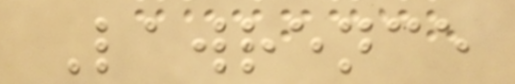Lawrence
